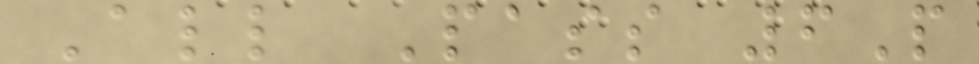All Pass 6P
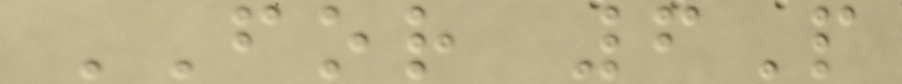FOR 6P
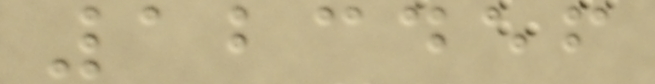123456
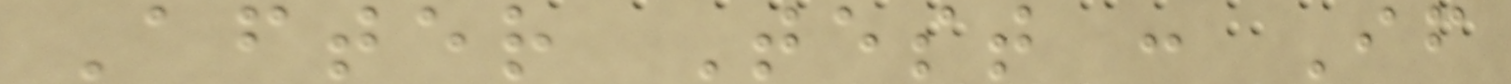After Test : If
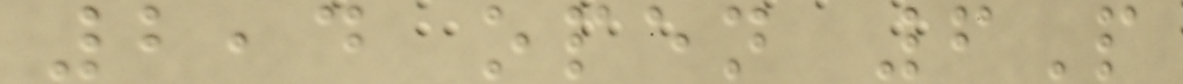2,4 open 6P
